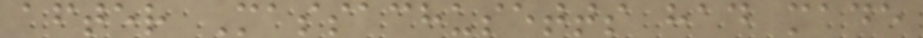after Massachusetts had made
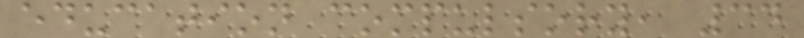education compulsory, 34
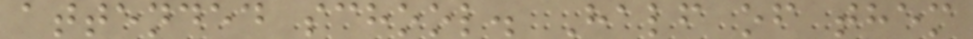attended school. Half of them
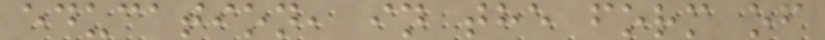education, in the form of
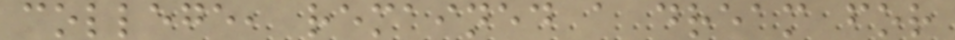college, remained a dream for
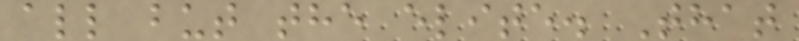all but the elite. That
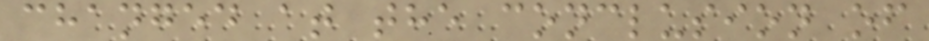changed at the conclusion of
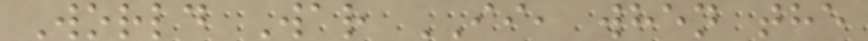World War II, when the
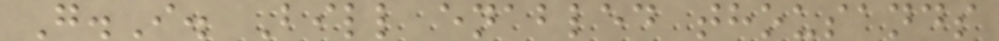G.I. Bill enabled thousands
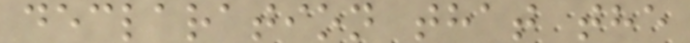declaration that the
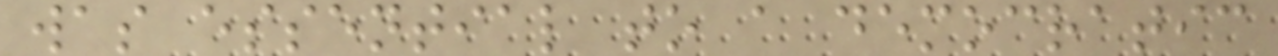was essential to a democratic
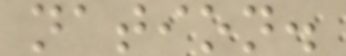nation.
